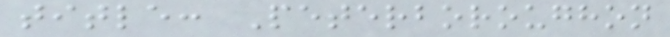title: Peterboroughon
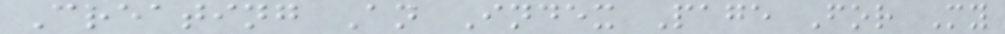Creating An Index Page For My
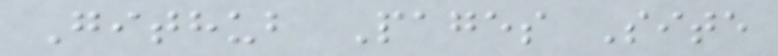Github Pages Site
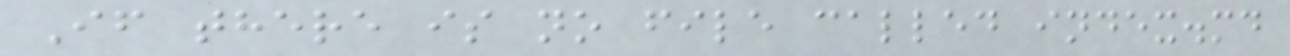If there is no file called index.md
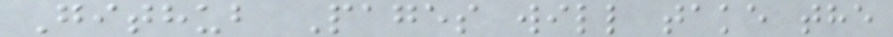Github Pages will take the
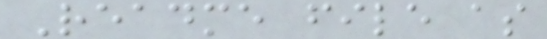Readme file as
